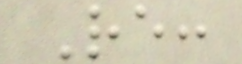Re:
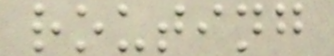routing
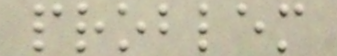problem
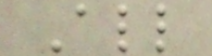All
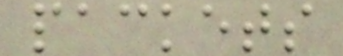packets
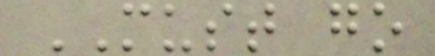MUST go
